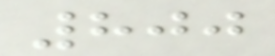800
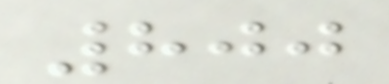800
